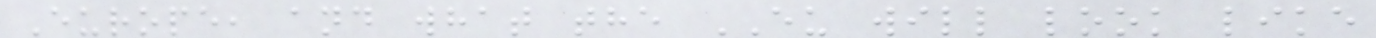Europe, and what the EU will look like
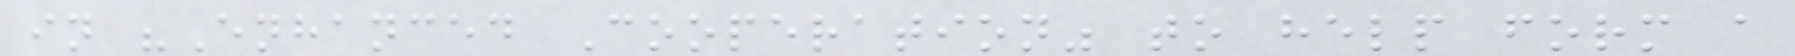in "Enhanced Cooperation" to help form a
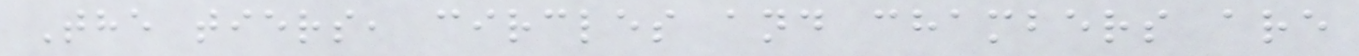The tiers, circles and chambers are
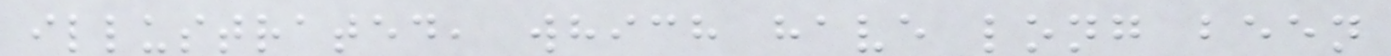illustrated, which have long been
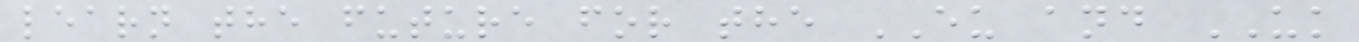learn the future for the EU and UK
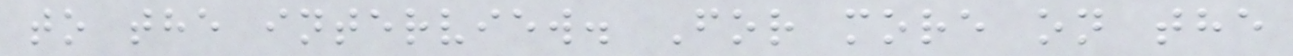to the interview. For more on the
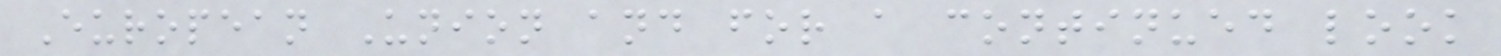European Union and for a continued look
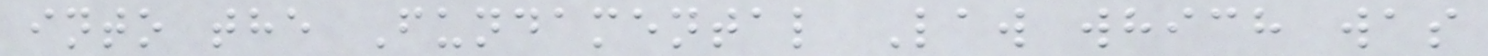into the Fundamental Law which was
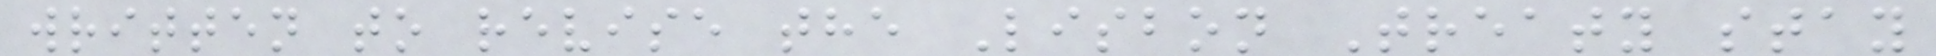written to revise the Lisbon Treaty stay
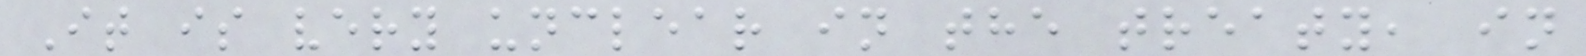It is very unclear in the treaty, in
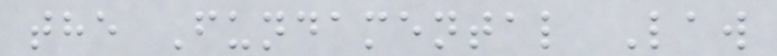the Fundamental Law
